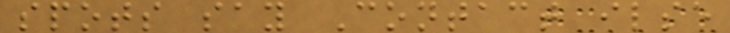spots say Contact ilse
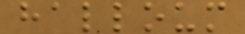halloum
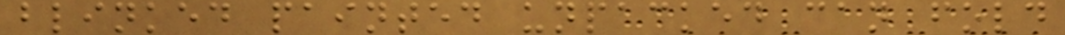blinked painted unpacked can fold
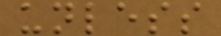unless
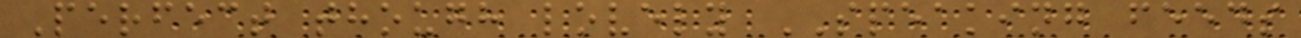Perfect though lovely SPEAKING feeds
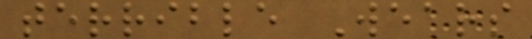terrible Wears
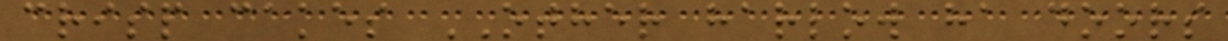crisp cakes OTHER harlow ha doors
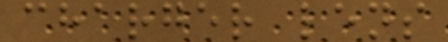charger lens
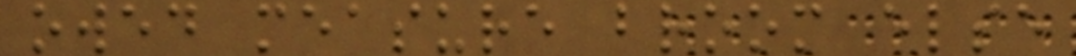owed measure broom else
